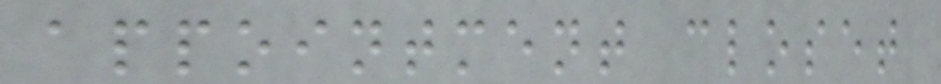appointment closet
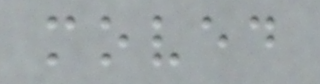moved
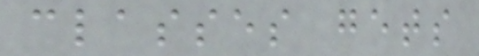classes gets
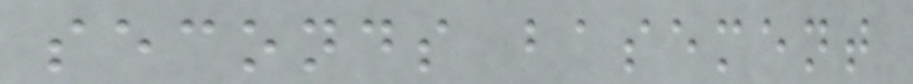seconds basement
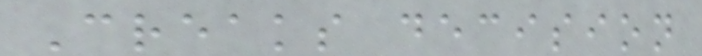Creaks decision
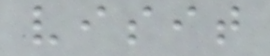visit
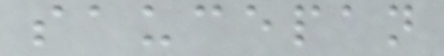saucepan
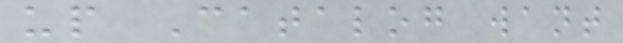up Catalog want
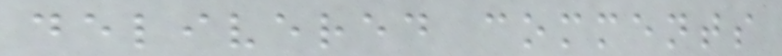delivered comments
